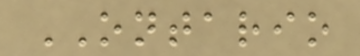ONTARIO
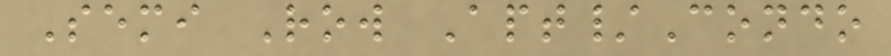Semi Row Apt/Condo
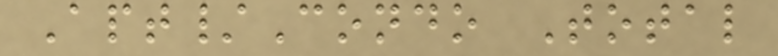Apt/Condo Total
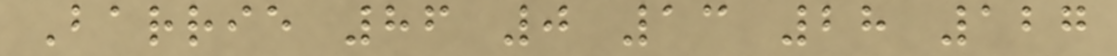Barrie 86 0 13 28 127
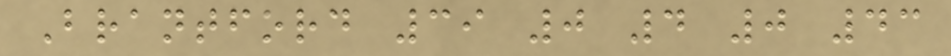Brantford 39 0 4 0 43
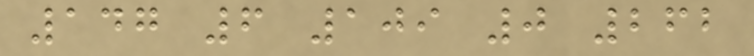147 6 109 0 262
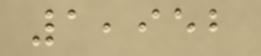1,952
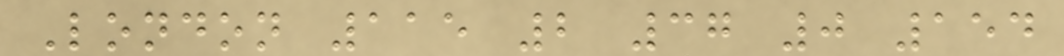London 115 2 37 0 154
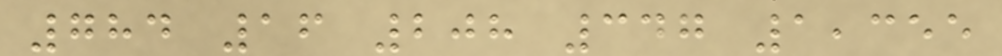784 16 208 347 1,355
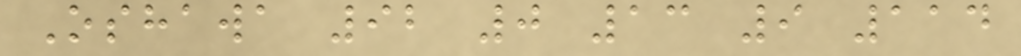Oshawa 92 0 13 9 114
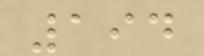194
